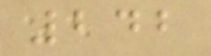242
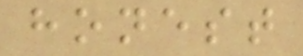honest
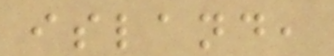island,
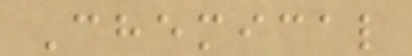Chemical
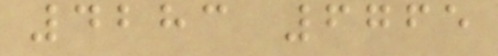4283 6765
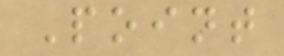Point
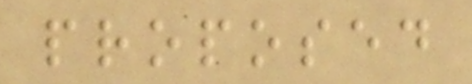proposed
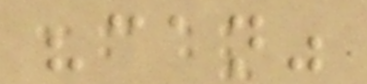"can"
